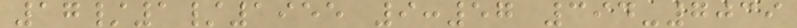17/1/1955 9:57 394-7039
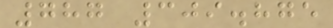787 309.875
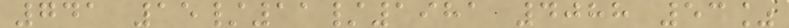741 15/11/1981 4088 53%
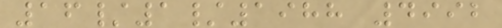16/1/1988 4992
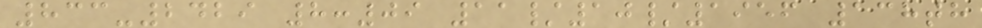833-2429 8:09 11/10/1956 138th
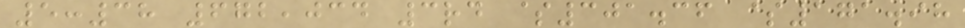5:38 672,034 3rd $301.36 $171.98
